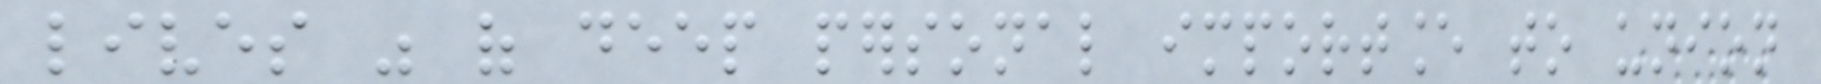lives was of deep personal importance to union
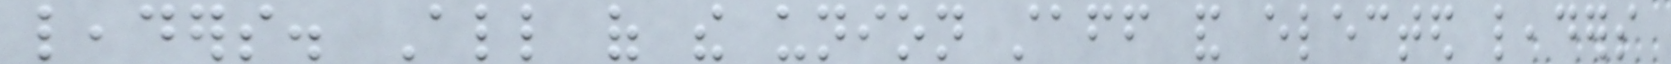leaders. All of the union staff and elected leaders
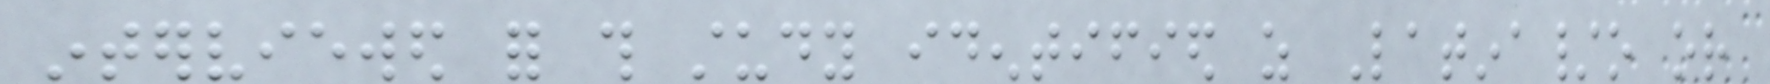interviewed for this study identified as Latina/o or
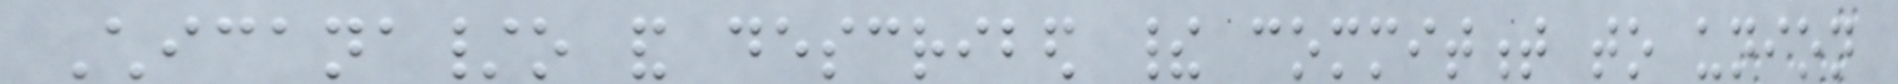Chicana/o and described their commitment to union
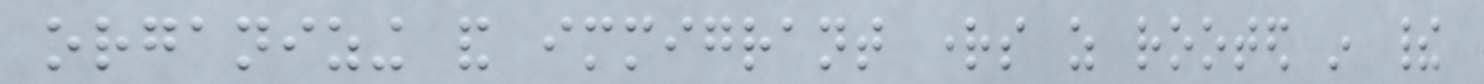organizing and immigrant rights as rooted in their
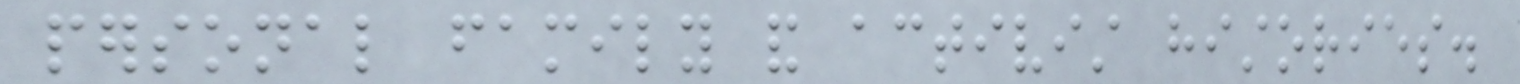personal family and activist histories.
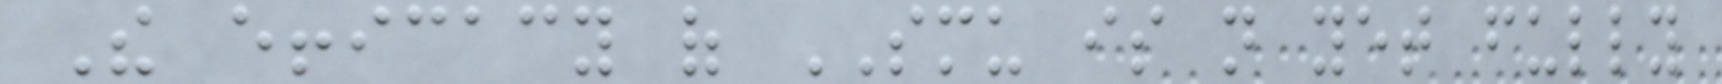The efficacy of SMU is not yet fully
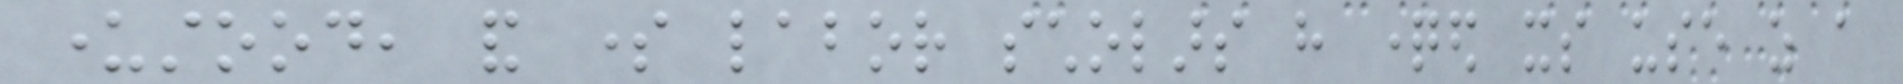understood, and some labor scholars have questioned its use as a
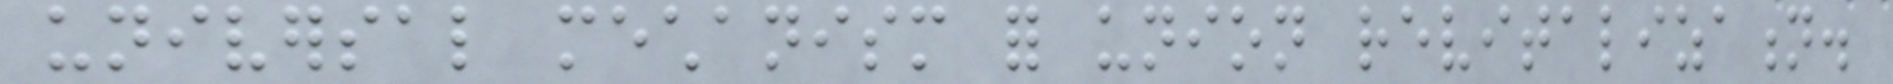universal mechanism for union revitalization.
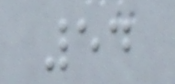54
